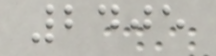2405
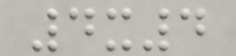4x4
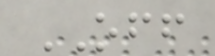OFF
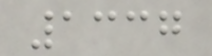1337
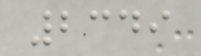2349
